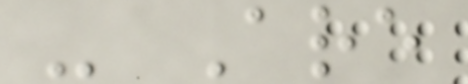- Are
